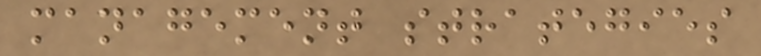management strategies
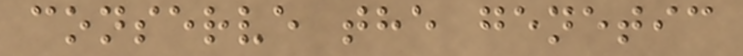conserve the genetic
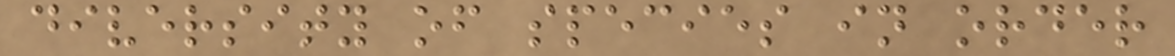diversity of species in order
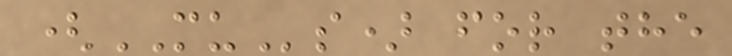(MUs) for the
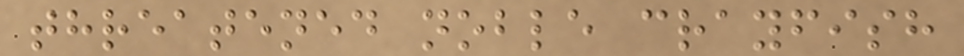threatened noble crayfish
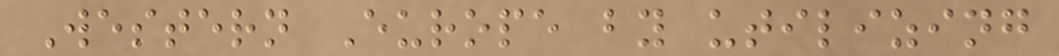Western Europe by utilizing
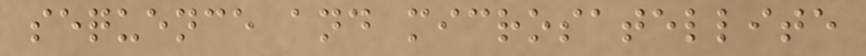sequence and microsatellite
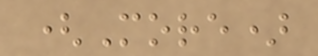(More)
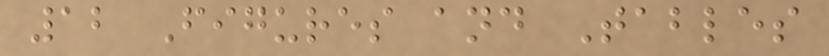12 Figures and Tables
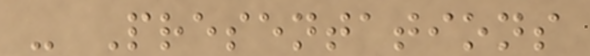- Presentations
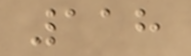118
